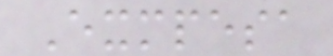Exmpesa
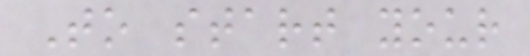To start your
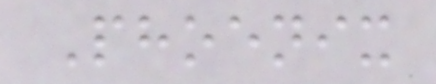Phoenix
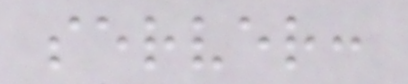server:
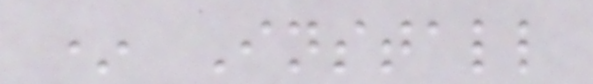* Install
